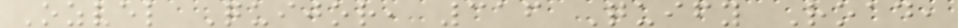Ozvel Quijor, 316 Quify Road,
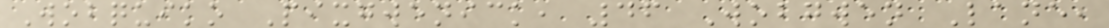Wobquiko Pixgwenick, 46 Wobgwen Lane,
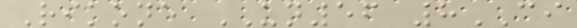Rikone UN56 8CI
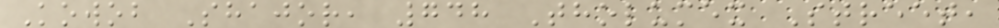Kowob Shajor, 748 Tholumex Street,
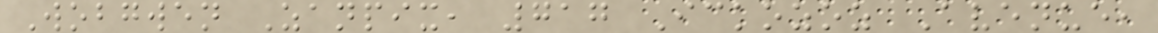Wobgwen Zanpix, 717 Ickozoz Avenue,
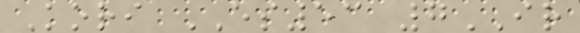Kori ES53 7IR
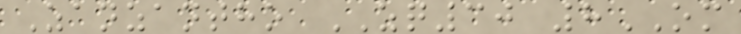Zanzantho ZQ30 8OM
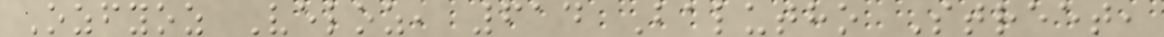Ozfyoz Veloz, 614 Balutho Street,
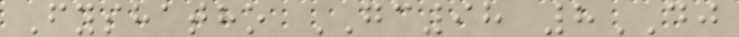Fyshatho GC98 8DJ
